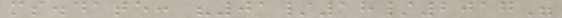ms.date: "01/18/2017"
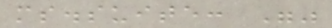ms.suite: ""
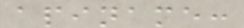apiname:
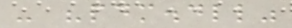- "pdm.dll"
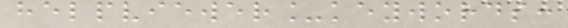helpviewer_keywords:
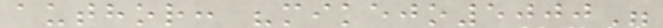author: "mikejo5000"
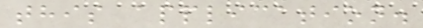this application.
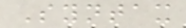Syntax
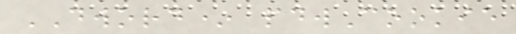DWORD* pdwCookie
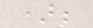);
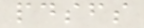pdsfs
